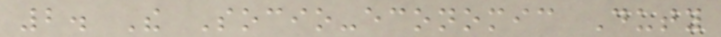2. The Socio-economic Duty
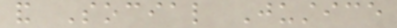and Social Justice
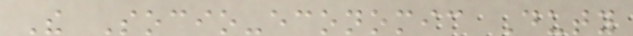The Socio-economic Duty
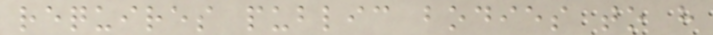requires public bodies to have
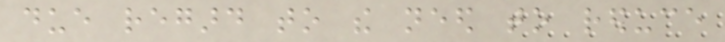due regard to the need to reduce
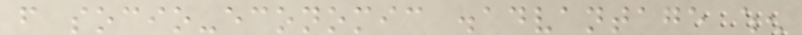from socio-economic disadvantage when
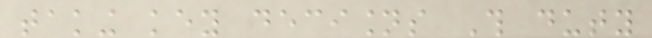taking key decisions This duty
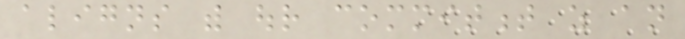aligns with our commitment as an
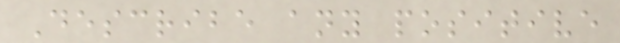Describe any positive
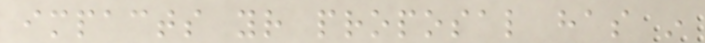impacts your proposal has in
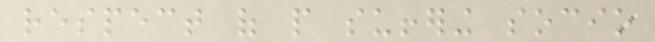respect of people suffering socio
